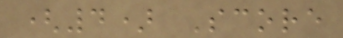(4) Score
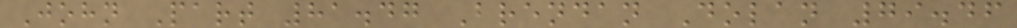John Part 81.47 Brendan Dolan 79.46
